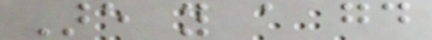Are you a good
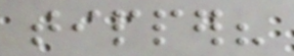tipper?
